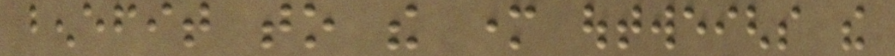benefit to the mother outweighs the
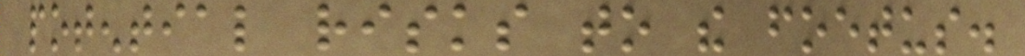potential risks to the foetus.
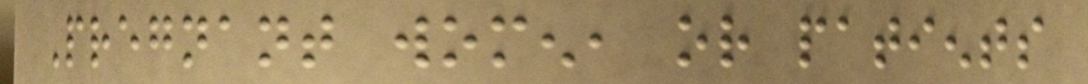Pregnant women, or patients
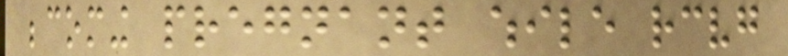becoming pregnant while receiving
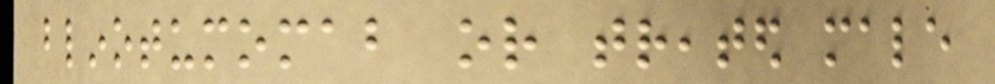blinotumomab or treated male
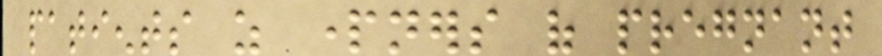patients as partners of pregnant
